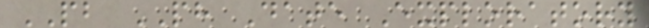PB PH Date Exploratory
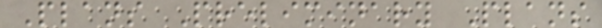Plans Preliminary Plans
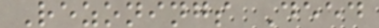Rezonings Deed
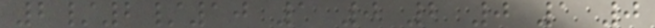2/2/10 1 0 2 0 1 0
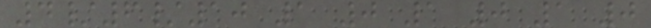4/6/10 1 0 1 0 1 0
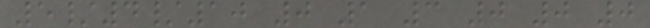5/4/10 0 1 3 0 0 0
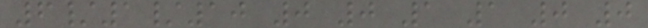6/1/10 0 0 1 1 0 0
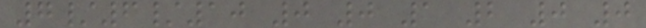7/6/10 0 0 1 2 0 0
